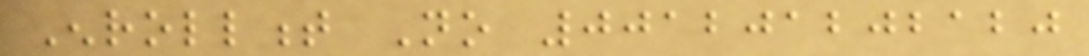Enrollment No 001201202120
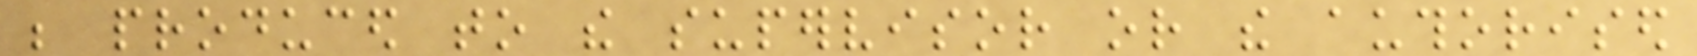be produced to the supervisor or the authorised
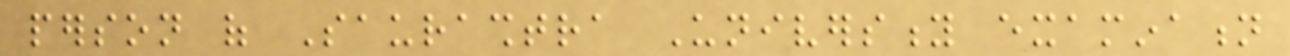person of Saurashtra University examination
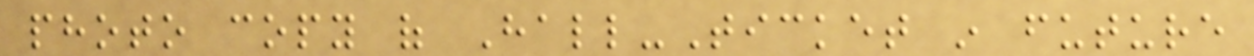photo copy of Hall-Ticket in future
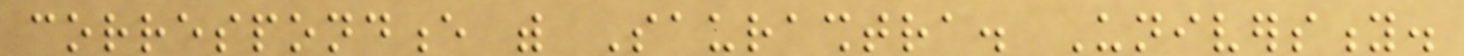correspondence with Saurashtra. University.
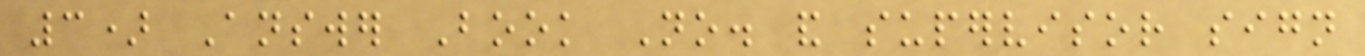3) Answer Book No. and supervisor sign
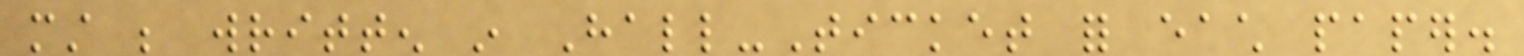must be written in Hall-Ticket for each paper.
